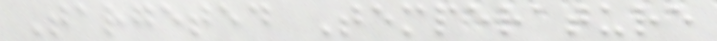Targeted Temperature
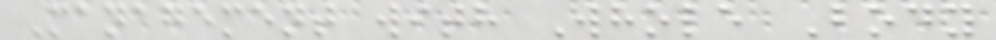Management with Whole Body
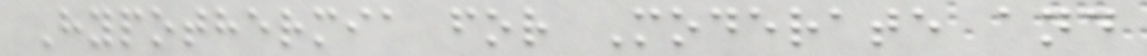Hypothermia for Moderate and
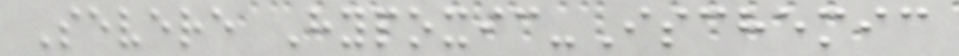Severe Hypoxic-Ischemic
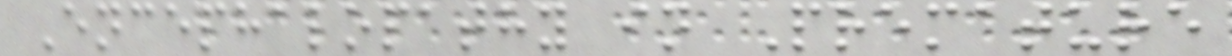Encephalopathy in Premature
